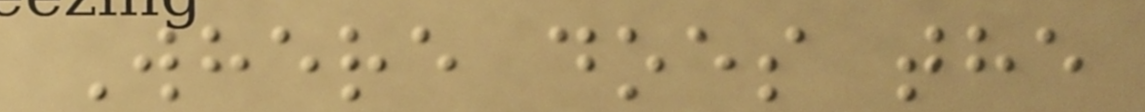Where does the
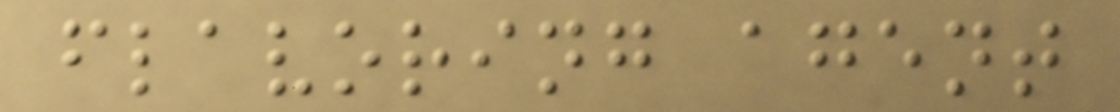flavoring agent
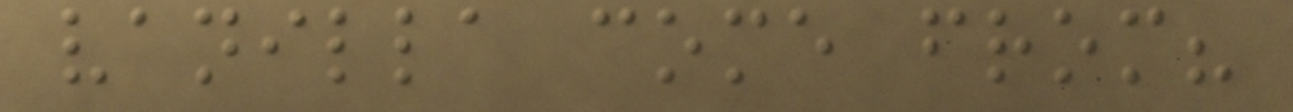vanilla come from?
